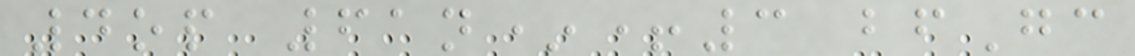4op 61n*+3 bfGc
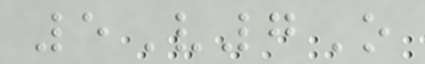5V7O
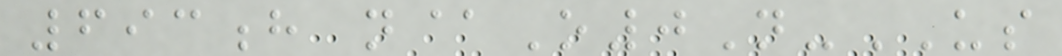693h n@O0N-US
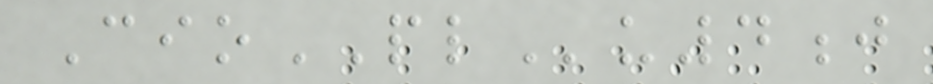CioPLu4j
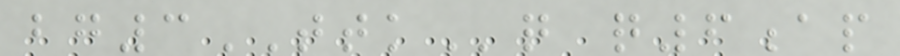bg3TTKq q6ap
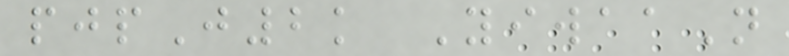pjpJ2k YiwaaN
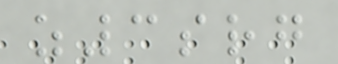z3srg
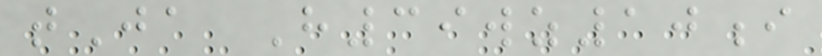tJa H39wz10i
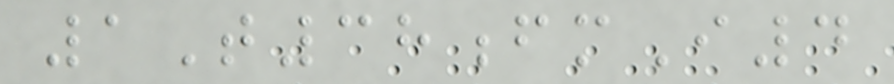1T38fmI4
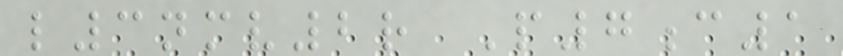l3nmv2r P7c1
